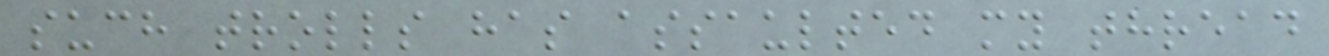such trolls has assaulted my thread
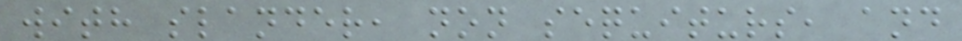with slander, non sequiturs, and
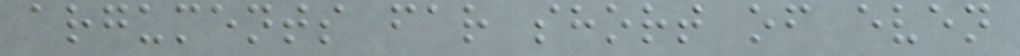arguments far short of even
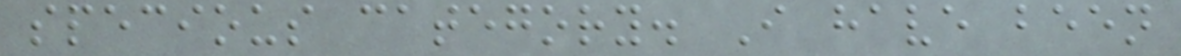specious category. I have been
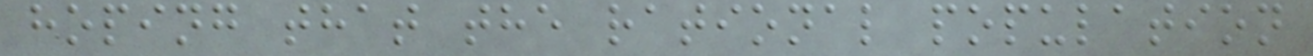hoping that the rational population
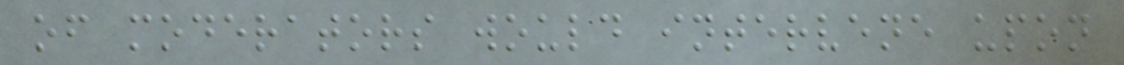of moderators would intervene upon
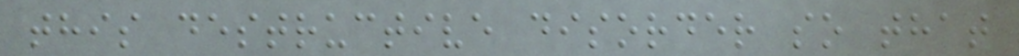this destructive disorder so that
